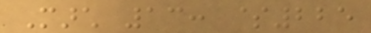March 13: $225
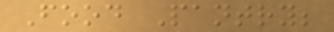Food Pantry;
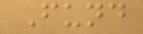Fund
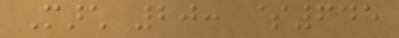March 20: $645
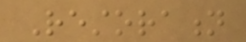Restoration
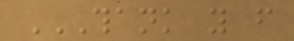THANK YOU FROM
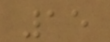15
